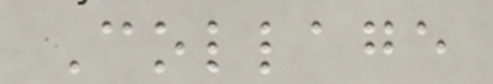Collage
